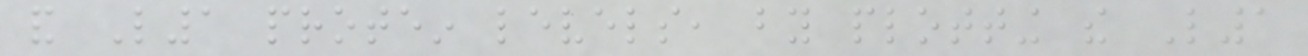and L1 protein levels, by plotting the L1
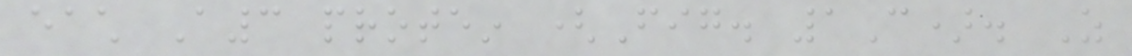each A3 protein (Fig. 1C). As
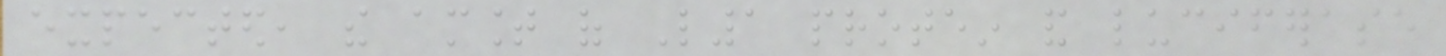expected, the amount of L1 protein and luciferase
